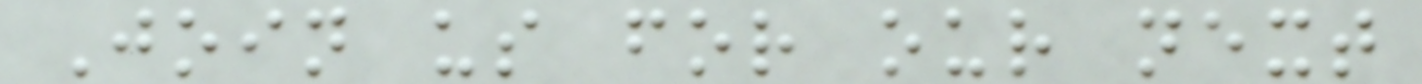Join us for our next
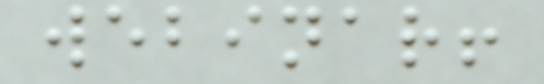webinar!
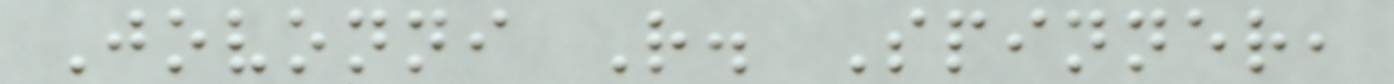Jovonni R. Spinner,
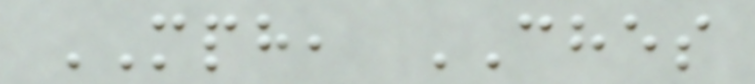MPH, CHES
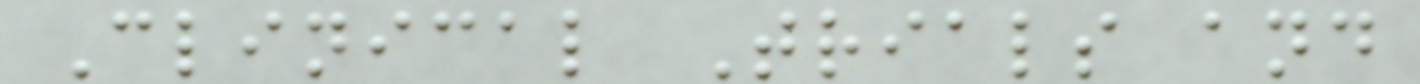Clinical Trials and
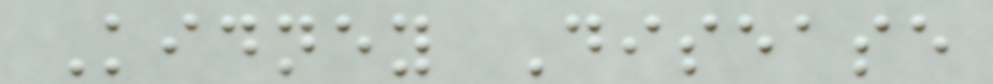Kidney Disease
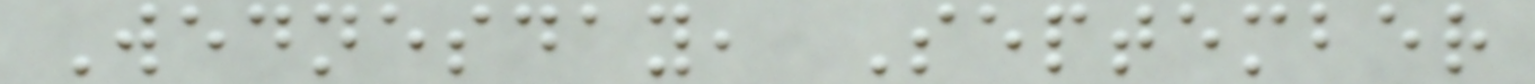Wednesday, September
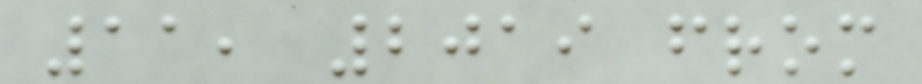11, 2019 from
